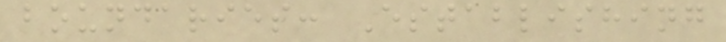boundaries: Establishing
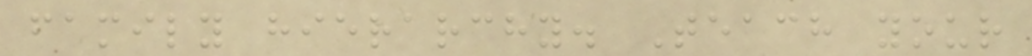family hierarchy. Teach your
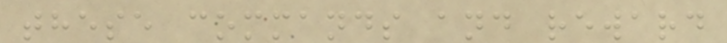these commands and reward
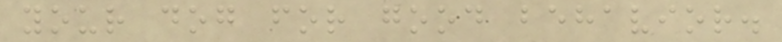your dog for good behavior.
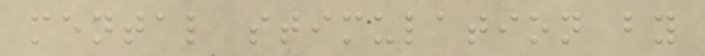mental stimulation by
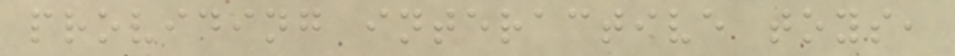providing interactive toys,
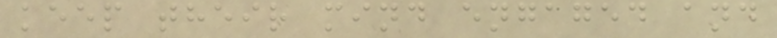keep their mind engaged and
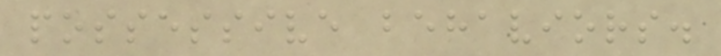possessive behaviors.
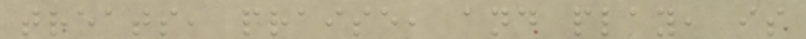treats, praise, and play, is
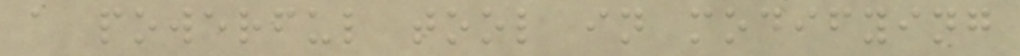a powerful tool in modifying
